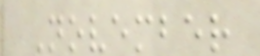November
